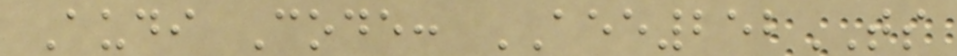Audi Code: AEE252TS
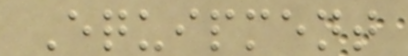Equipment
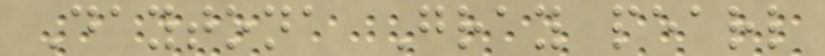Daytona Gray pearl
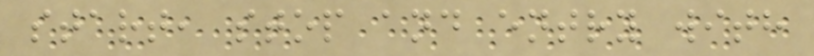start, stop and entry with
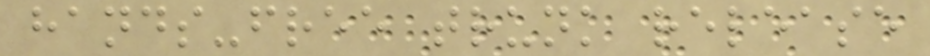hands-free trunk release
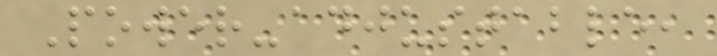Power-adjustable,
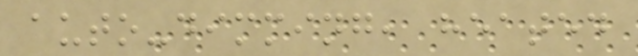auto-dimming, heated
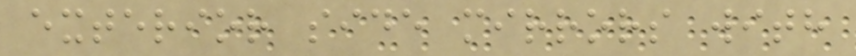exterior side mirrors with
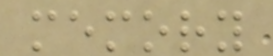memory
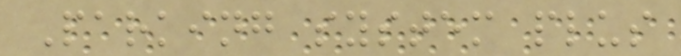Parking system plus
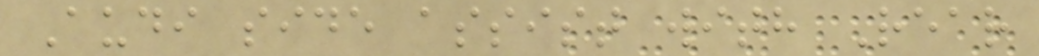Audi side assist with Rear
